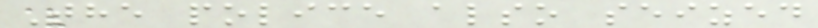The police also seized
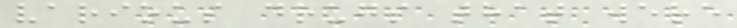various drugs that were
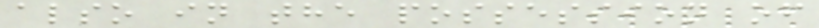also in the possession of
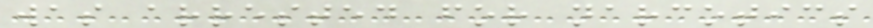was arrested for narcotics
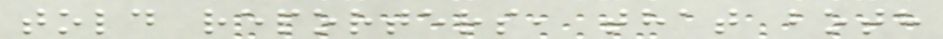told reporters, that both
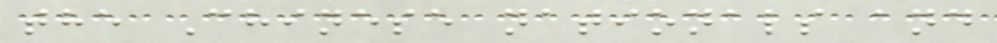the Chinese nationals and
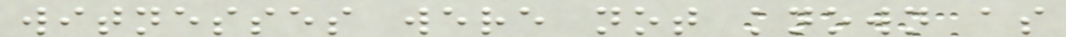witnesses were not known as
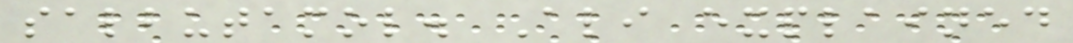salbutamol. Ali explained
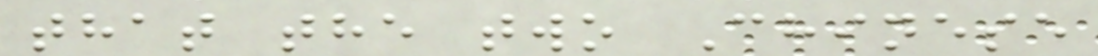that the two Chinese
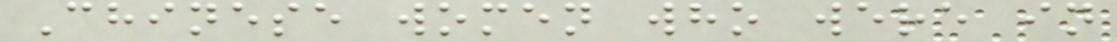Chinese women who were in
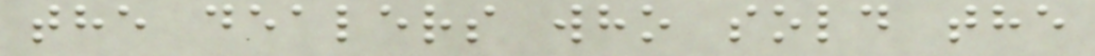the dealers who sold the
